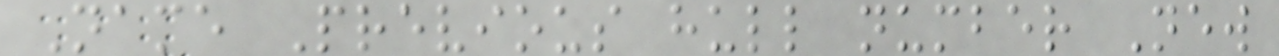Name Previous hull number New
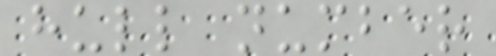hull number
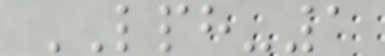LPH-1
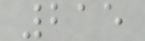215
